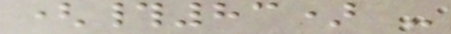(#83) -
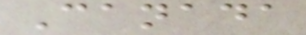Canada
